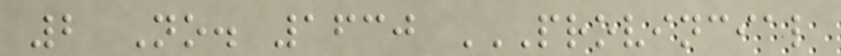2 No. 1630 PROVINCIAL
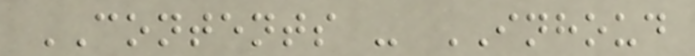CONTENTS - INHOUD
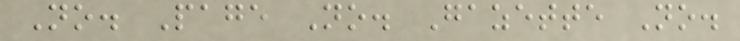No. Page No. Gazette No.
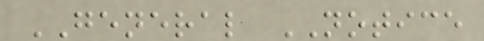GENERAL NOTICE
